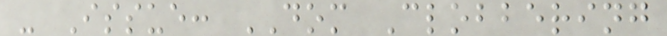- Issue: DOM Clobbering
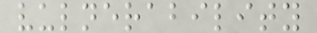vulnerability
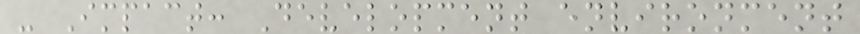- Impact: Development environment
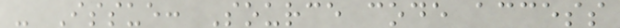- Issue: Source code access
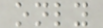only
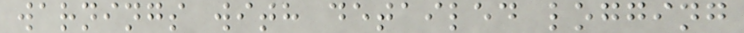warnings with detailed logging
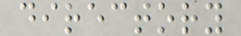directory
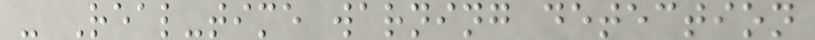- Real-time warning detection
